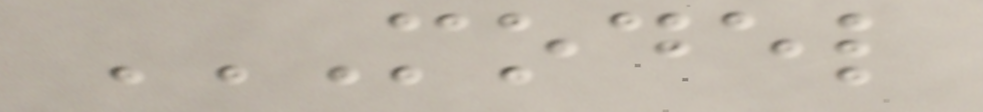MODEL
